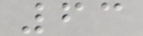63
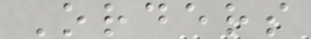Orders
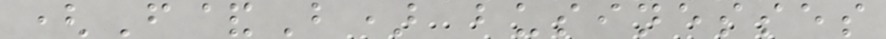(F&B) businesses
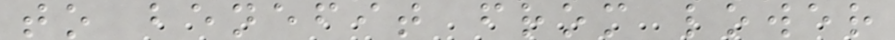to benefit from lower
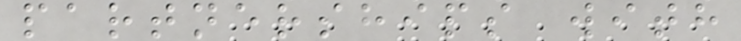partnerships with
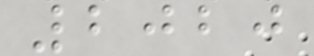2020
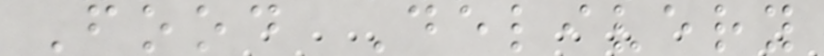Food Delivery
